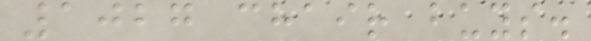1027 chair buys.
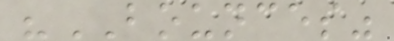"BOUNCES"
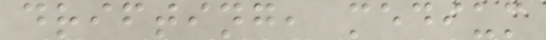drifting, medium
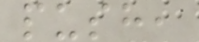push,
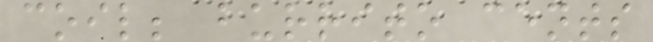coil; burrito cents
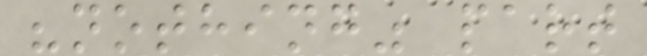"nothing" part
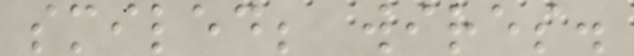smiled; wires.
